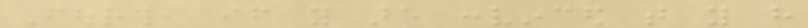Fourth, if you are convinced that you have
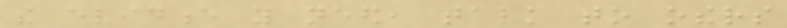the evidence you need, talk to others
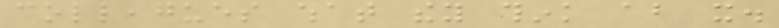colleagues what they think about it.
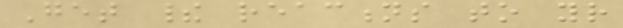Get their reactions to your
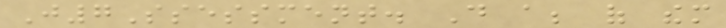J7Ssessment. Do a; of them
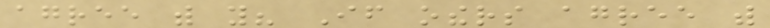agree with you? If others agree with
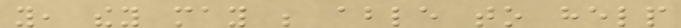you, they may be able to help
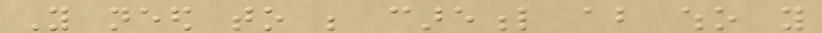You need to be careful about who you
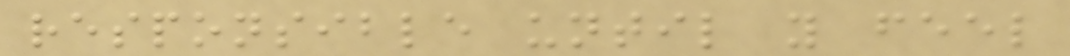responsible until you feel
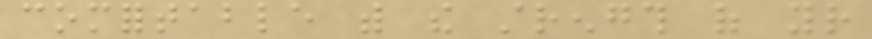comfortable with the strength of your
